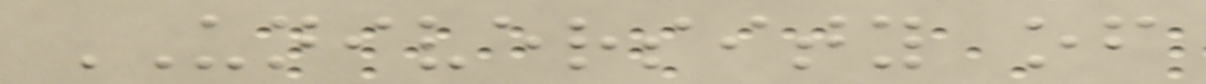UNIVERSITY of
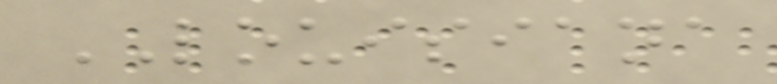LOUISIANA
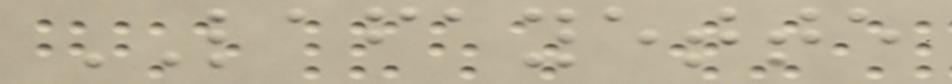LAFAYETTE
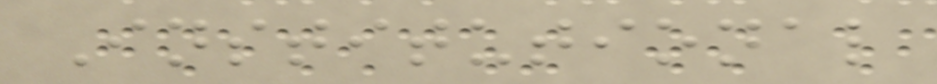Institutional
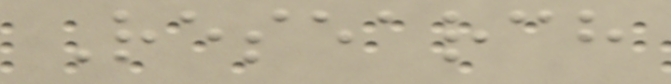Research
